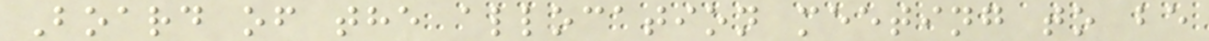Board of the allocation meeting to be
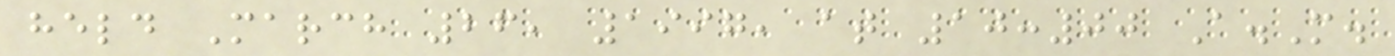held March 26, 1997, at 10:00 A.M.
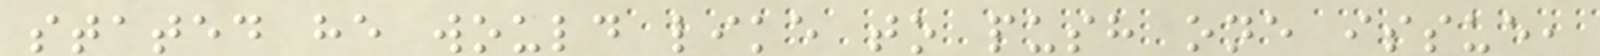stated he would like to push one issue,
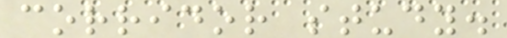corridor study.
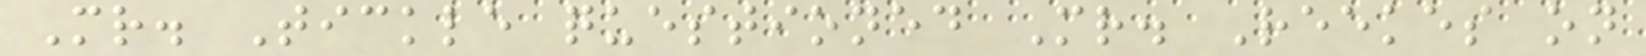Mr. Tickle questioned Mr. Reekes on
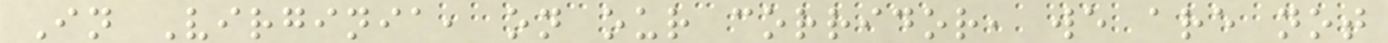In Virginia, on our corridor, we are not
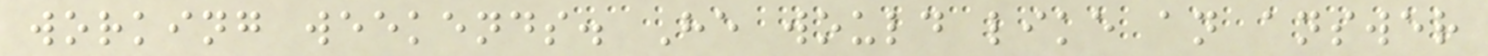working weekends. He would like an answer
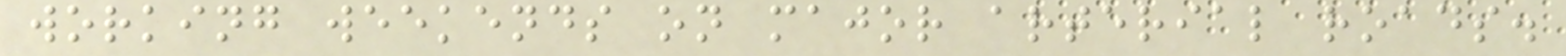working weekends on major arterial roads.
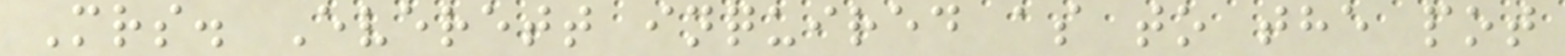Mrs. Everett inquired as to the pot
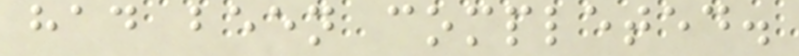had been completed.
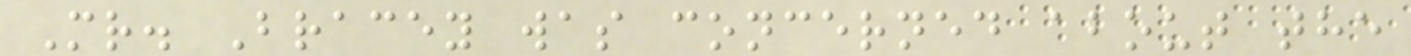Mr. Bracey was concerned about the
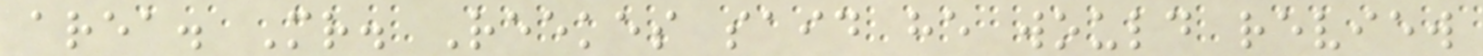area. Mr. Reekes said he would review
